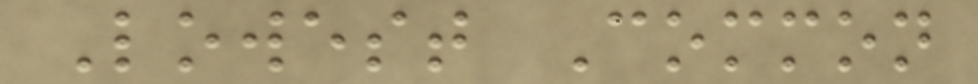Lowest Common
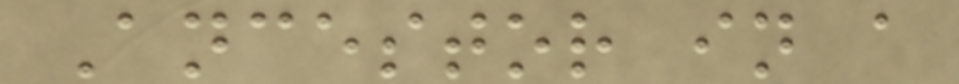Ancestor in a
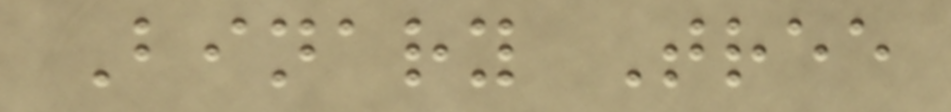Binary Tree
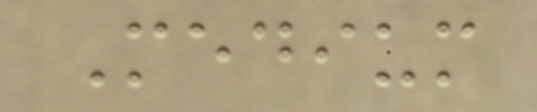Medium
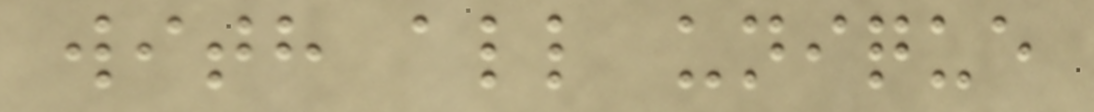with all unique
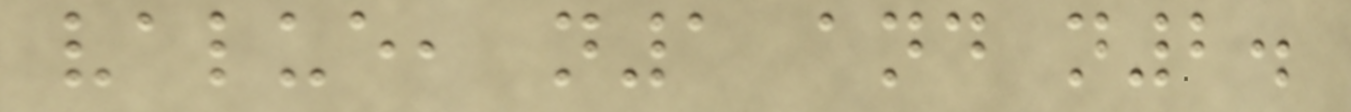value, n1 and n2.
